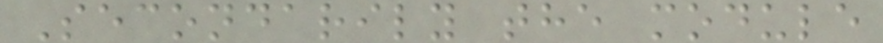Secondarily the module
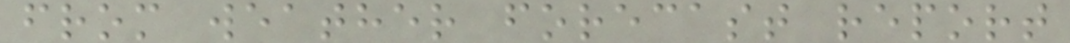from weather forecast report
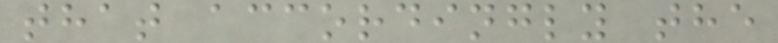that accordingly the
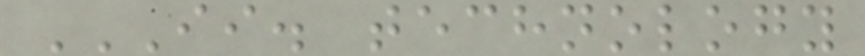II. TECHNOLOGY
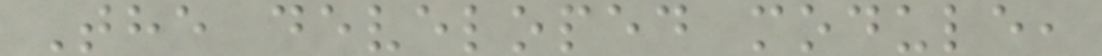The developed module,
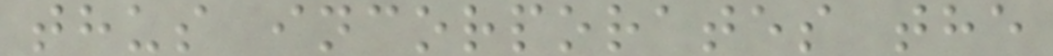thus incorporates the
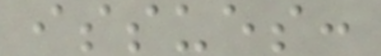issues:
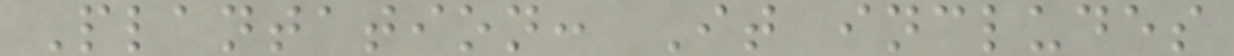Plantation: It includes
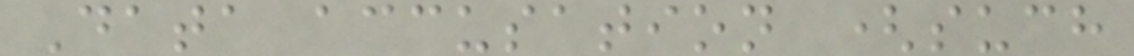Data accusation (such
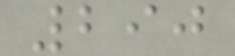290
